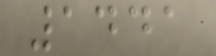1441
